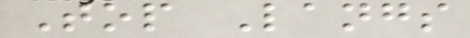Top Langs
